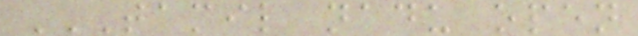TAMIL NADU OPEN
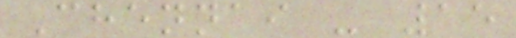Chennai - 15
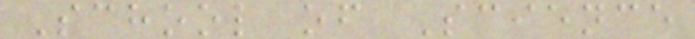School of Science
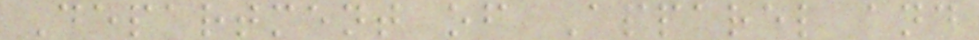Department of Apparel and
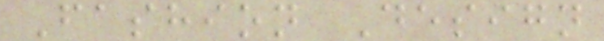Fashion Design
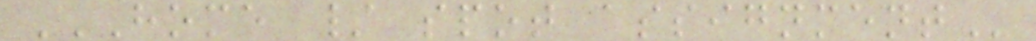HOME / SPOT ASSIGNMENT
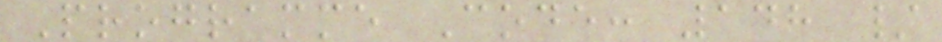Programme Code: 148 /
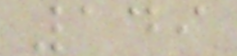149
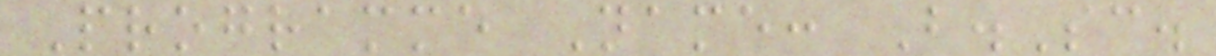Programme Name: B.Sc.
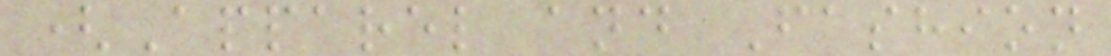(Apparel and Fashion
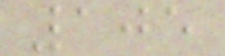105
